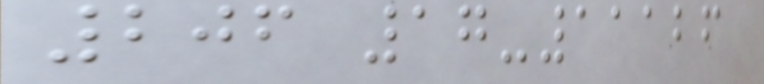206 17-11126
